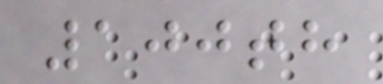100th
